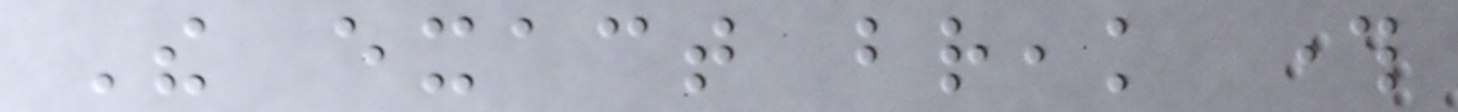The exact break through
